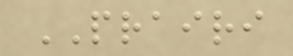PRAIRI
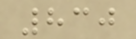830
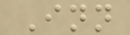Inn
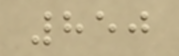850
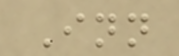Inn
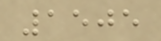1505
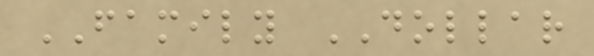FAMILY DOLLAR
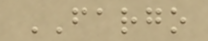FARGO
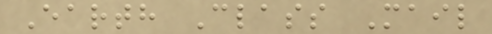Earth Class Mail
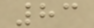83
